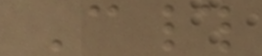C#
